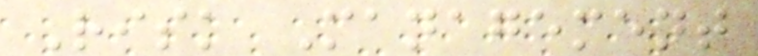Risk Management
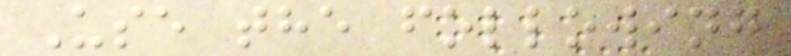Use the following
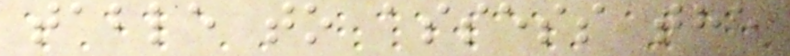table to assess the
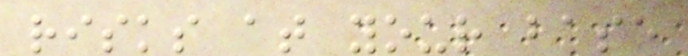risks at your base
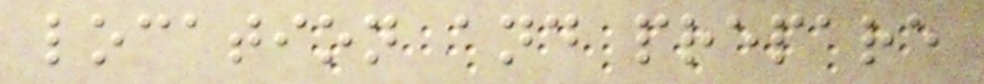location and prepare
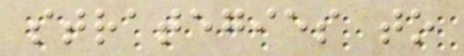strategies to
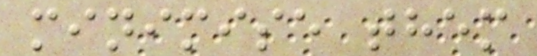minimise them
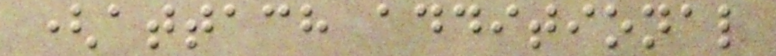(attach additional
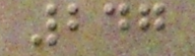247
